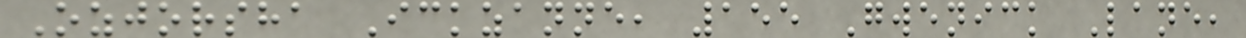Ozjorsha Ickzanne, 155 Gwenick Lane,
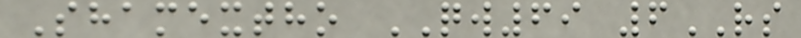Shamextho QW69 6RS
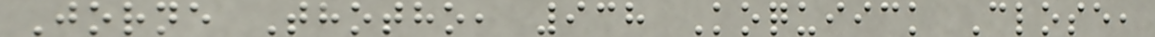Jorne Thotho, 938 Koquiick Close,
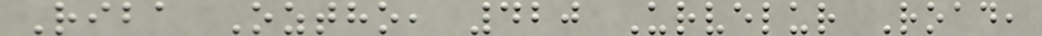Riba Oztho, 420 Urvelur Road,
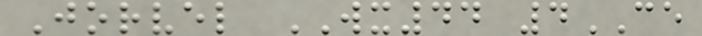Jorvel WX44 4CE
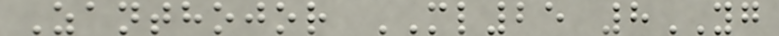Zanthojor ML25 8YG
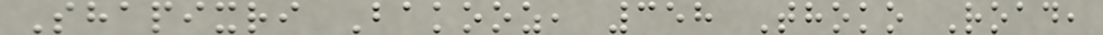Shapixri Bakooz, 358 Thoko Road,
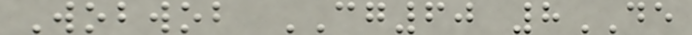Wobwob CG60 8DE
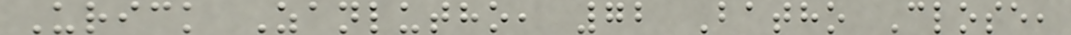Urick Zanlutho, 72 Batho Close,
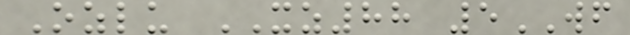Ozlu XZ88 5WF
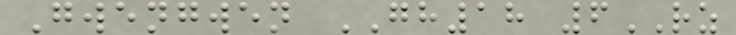Gwengwen GH18 6RZ
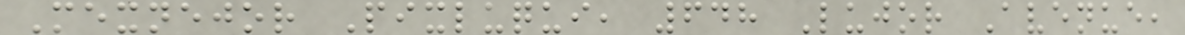Mexnejor Pixluqui, 648 Lujor Avenue,
